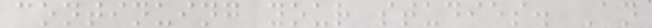continuing your studies. An
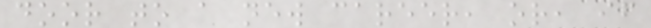door to a new career, or, if
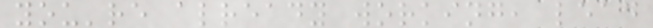you're already working, lead
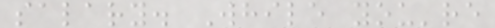salary. While you're
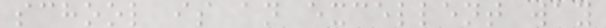school is an excellent way
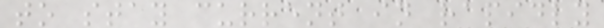to stay current in rapidly
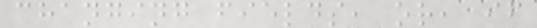changing fields, or, if
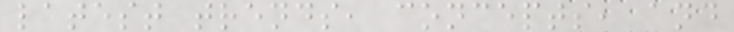latest trends, concepts, and
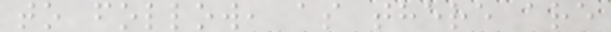to follow, as there are
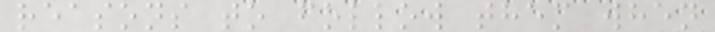reasons to follow them when
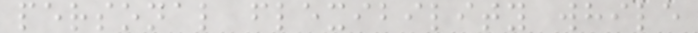personal flexibility while
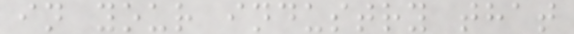in your industry that
